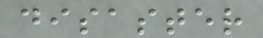disaster
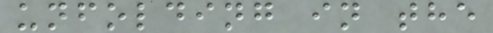unfolding in the
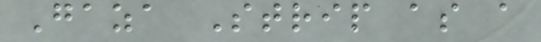Gaza Strip as a
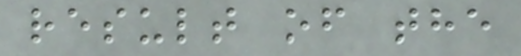result of the
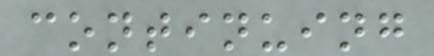continuing
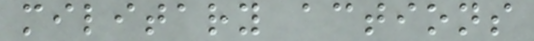military actions
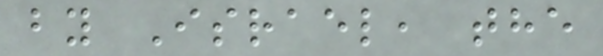by Israel, the
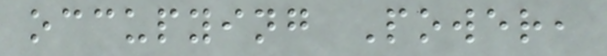occupying Power,
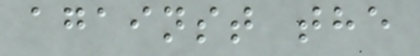against the
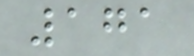171
